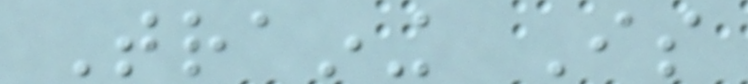Training Is
